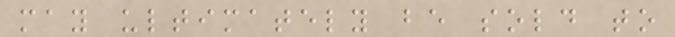may ultimately be sold to
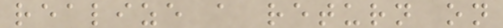realize a return on
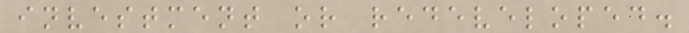investment or redeveloped.
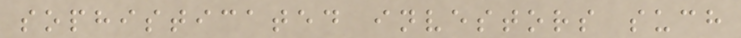sophisticated investors such
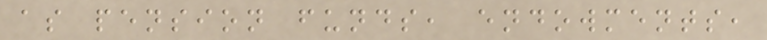as pension funds, endowments,
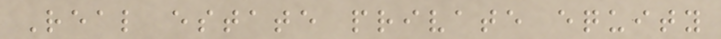Real estate private equity
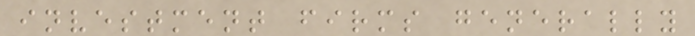investment firms generally
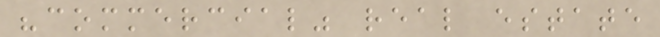"commercial" real estate
